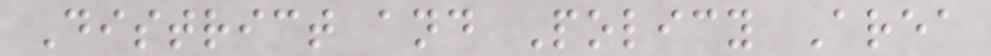District and Policy Area
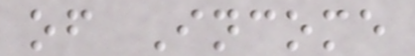of Income
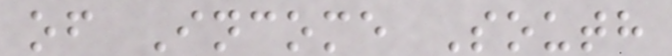of Income South
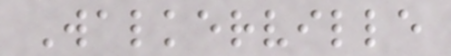Walkerville
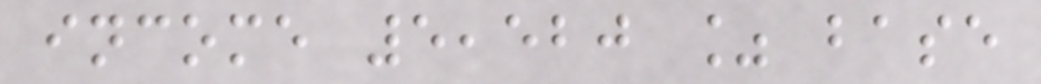income 5,520 % base
